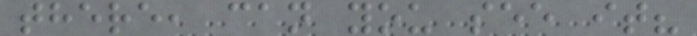there, can you see it?
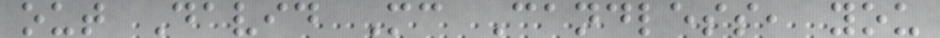out David Mc Candless, you
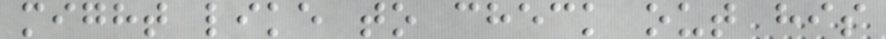might like to check out his
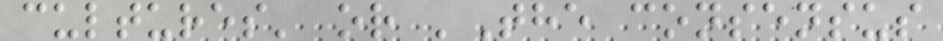cultures' or 'The consensus
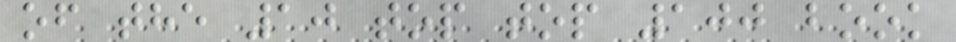of the 10 top top 100 book
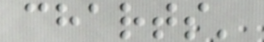charts'
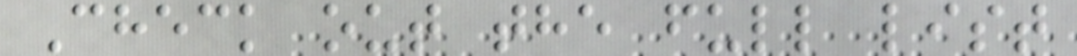Check out the full list
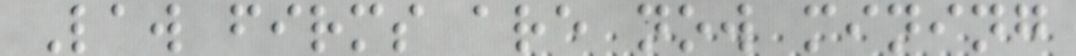Law firms are now mining
